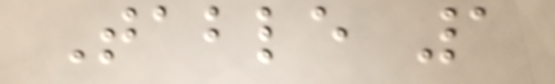Table 1
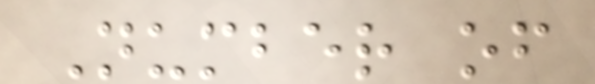Number of
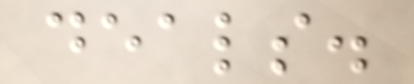deals.
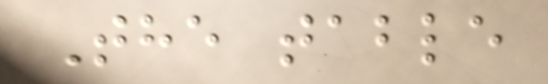The table
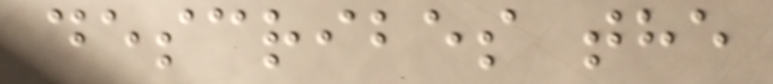describes the
